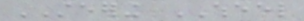STEERING WHEEL
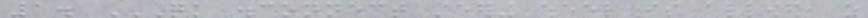1. QUICK DISCONNECT STEERING WHEEL IS ALLOWED, AS
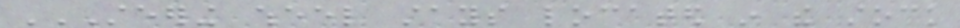STEERING WHEEL STAYS LOCATED IN THE STOCK
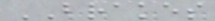BRAKES
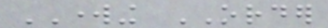WORKING ORDER
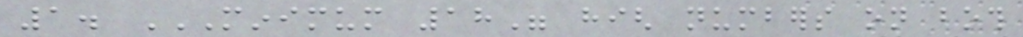1. MINIMUM 18" HIGH NUMBERS ON BOTH
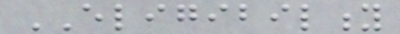ELIGIBILITY
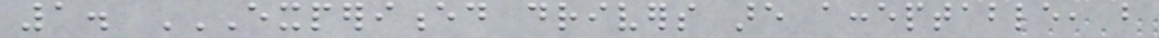1. EXPERIENCED DRIVERS ARE ACCEPTABLE, BUT
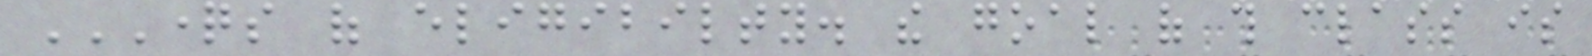QUESTIONS OF ELIGIBILTY. THE GOAL OF THIS CLASS IS
